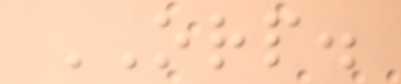ORP.
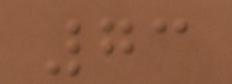73
